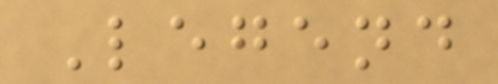Legend
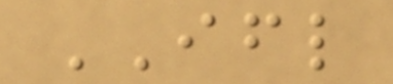IFL
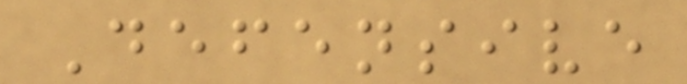Defensive
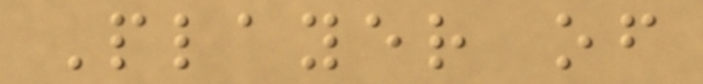Player of
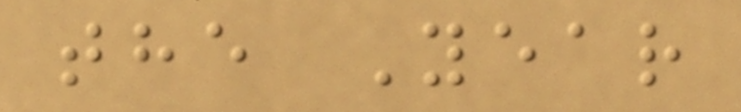the Year
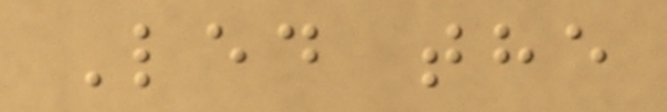Led the
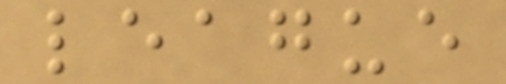league
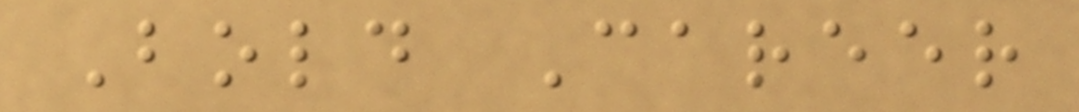Bold Career
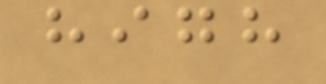high
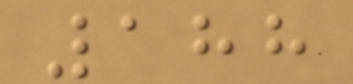188
